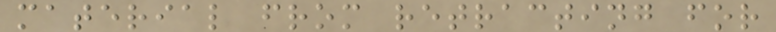material from retracting for
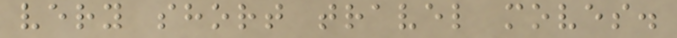very short travel moves.
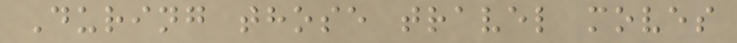During those travel moves
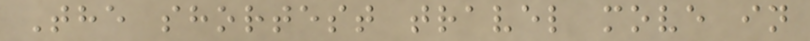The shortest travel move in
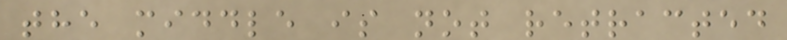the middle is not retracted
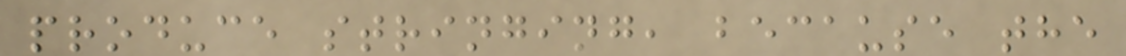produce stringing, because the
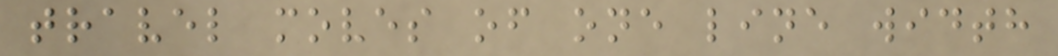travel moves of one line width
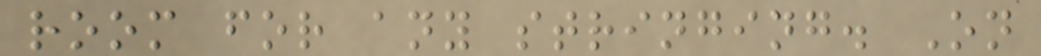room for any stringing. On
